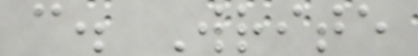c. Write
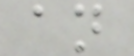an
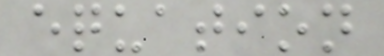equation
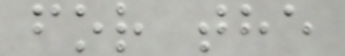for the
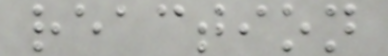reaction
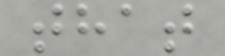that
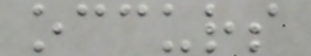occurs
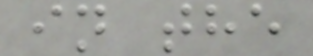in the
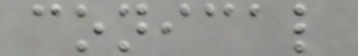conical
